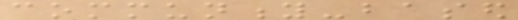community-based
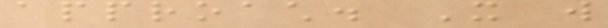approach. It will
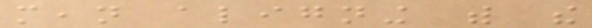mean aligning with the
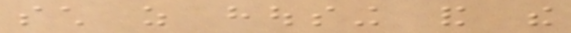such as housing and the
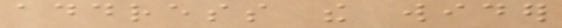address the wider
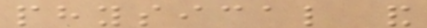physical and
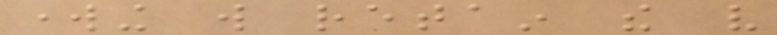working will retain the very
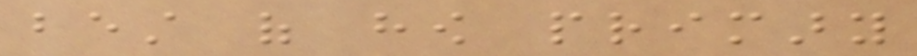best of how primary
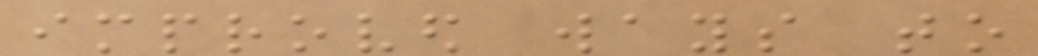improved ways to
